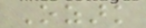Ozark
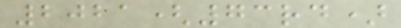2021(73rd)
